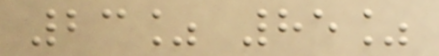23% 85%
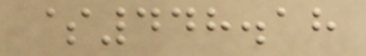$448.18
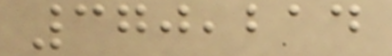370,214
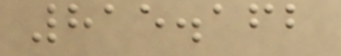815.162
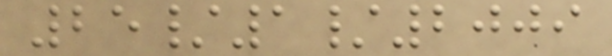25/1/2009
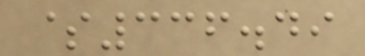$336.49
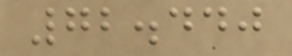72.440
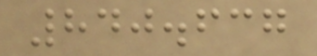840.637
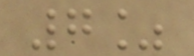7%
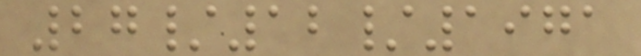27/12/1971
